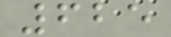625
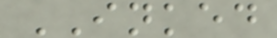INKED
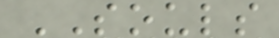SOULS
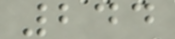244
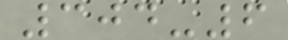304-6
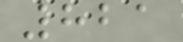821
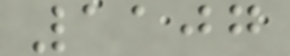1107
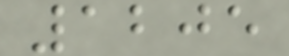1205
